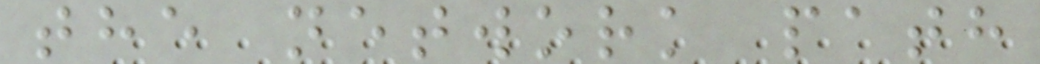the network path
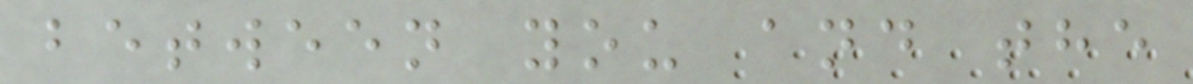between you and the
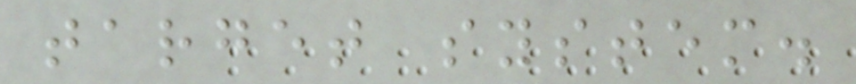target system.
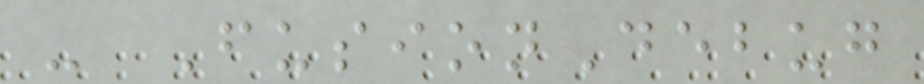- FusionDebug
